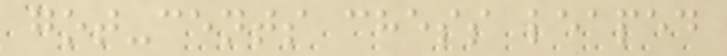got-cents chess leaped
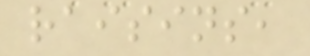raisins,
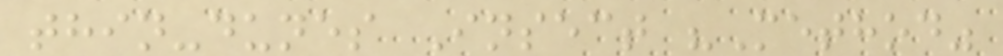thin-dunes Insect "Method"
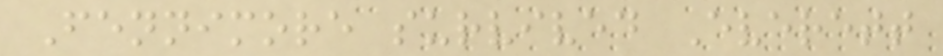Fennimore survived Everett
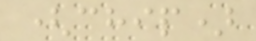(chip)
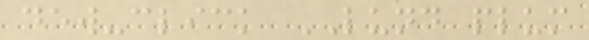dew-click LUND plum
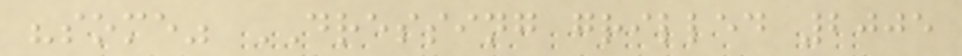"some" DRESSING grilled 2005
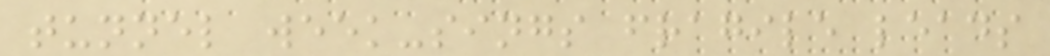tunnel week-sings fragile leads
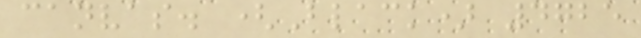canvas. (Black) 4725
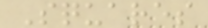Squares
